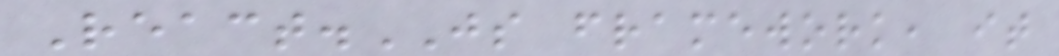React.JS framework, it
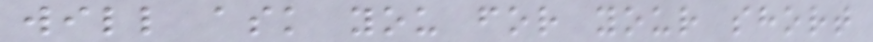will ask you for your short
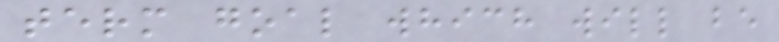term goal which will be
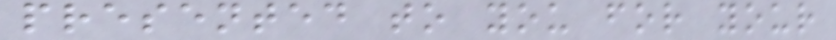presented to you for your
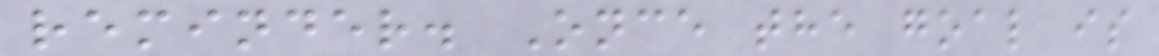reminder. Once the goal is
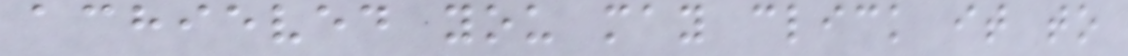achieved you may click it to
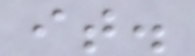it.
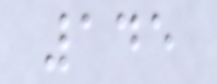145
